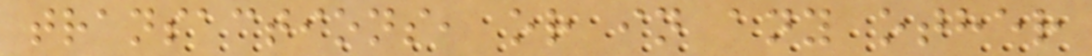transactions, or in any other
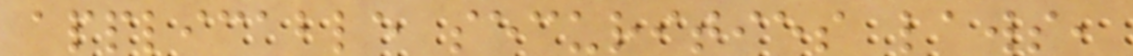applicable securities laws,
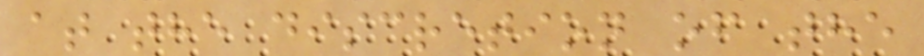at the discretion of the
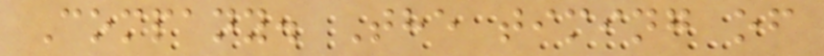Company. The timing of
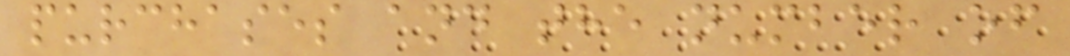purchases and the number of
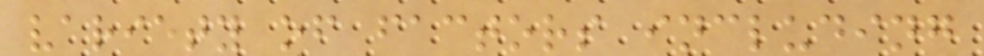variety of factors including
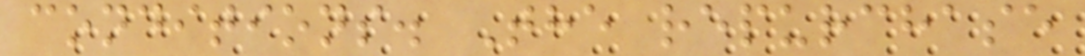conditions. The repurchase
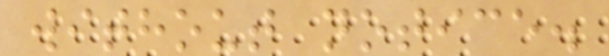without notice.
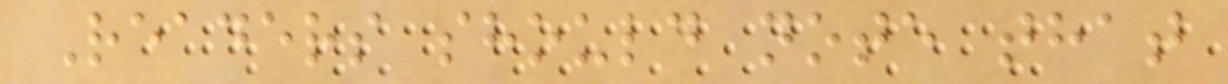Readers should note that
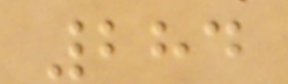284
